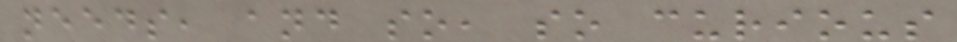needs, and so, so curious
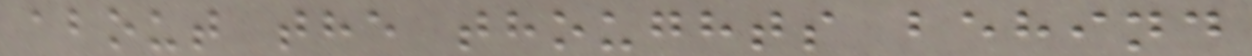about the thoughts behind
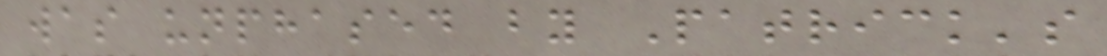was unphased by Patrick's
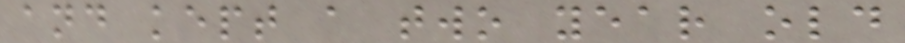and kept a two year old
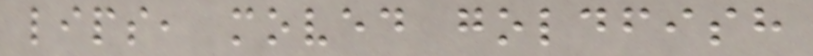lips, moved goldfish
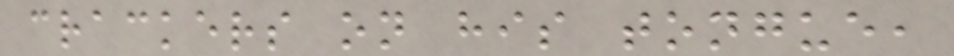crackers on his tongue,
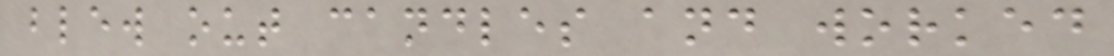blew out candles and worked
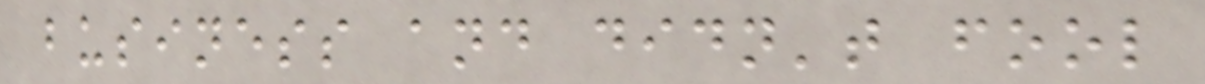business and didn't fool
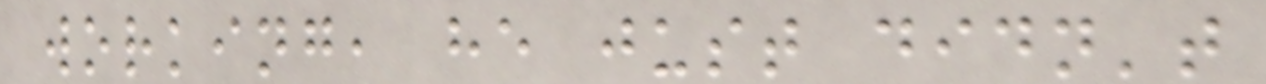working, he just didn't
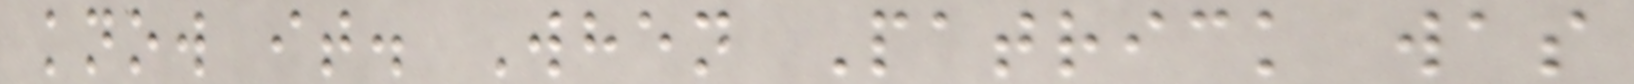know it. When Patrick was
